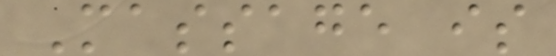Massage is
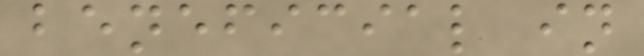beneficial in
